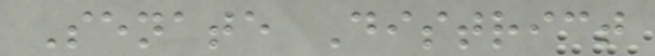Senate District
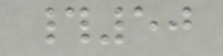#50
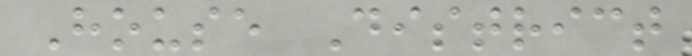House District
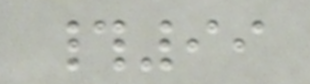#99
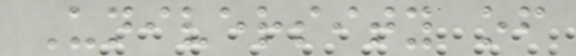University of
